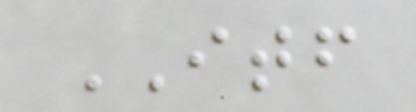ITF
